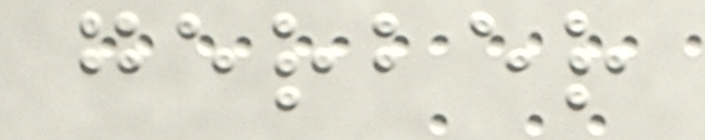gerber
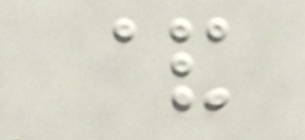&
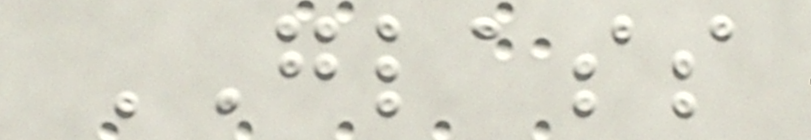GLASS
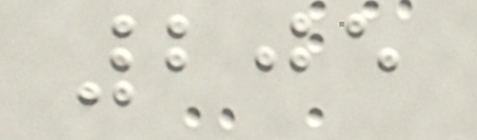205
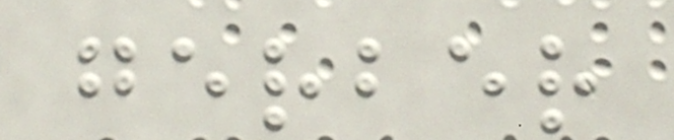gerber
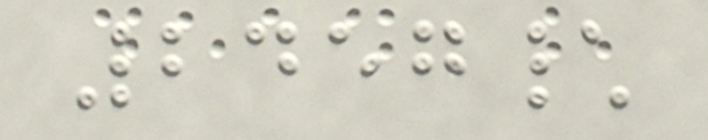2457\
